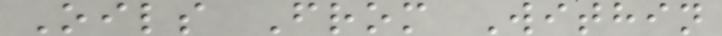Oils From Within
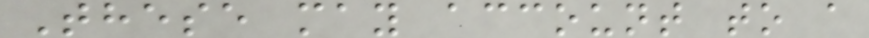These may account to a
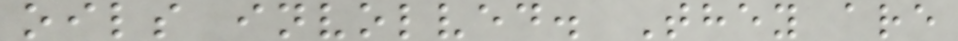oils involved. They are
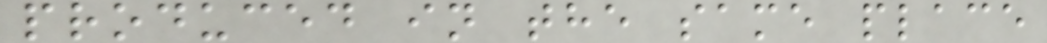produced in the same place
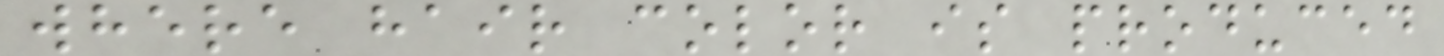where hair color is produced
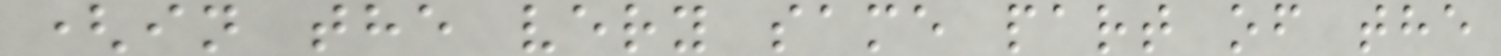(in the very same part of the
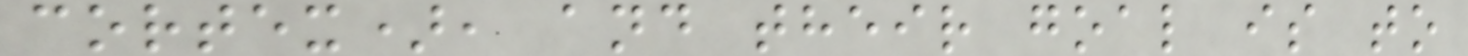cortex), and their goal is to
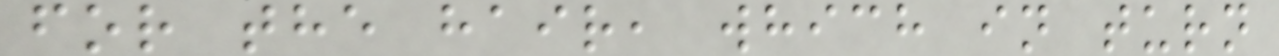for the hair, which in turn
